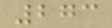273
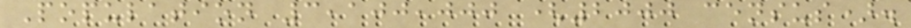Population 3,100,000 (2000 census).
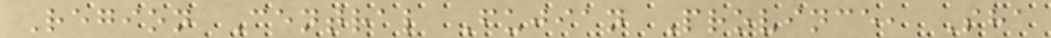Region Central Fujian Province, Sha
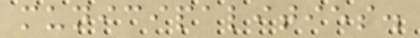municipalities.
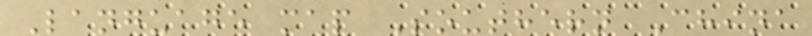Language map Southern China
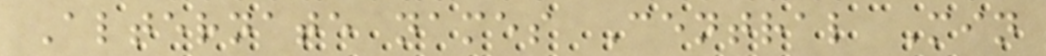Alternate names Central Min
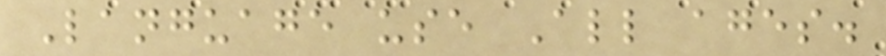Language use All ages.
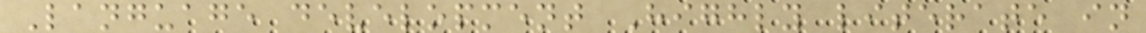Language development Highly literate in
